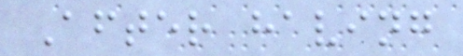After having
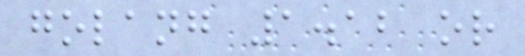golang 1.12 or
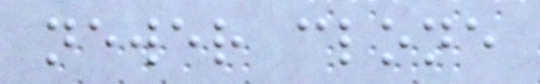newer clone
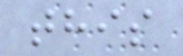this
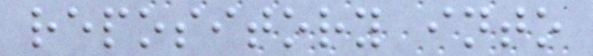repository into
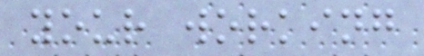your working
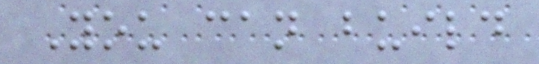You can build
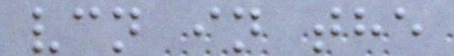vcn in the
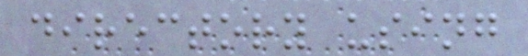directory using
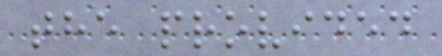the provided
